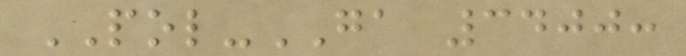POL-GA 3400:
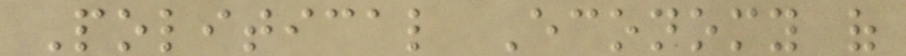Political Economy of
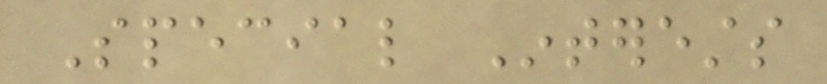Special Interests
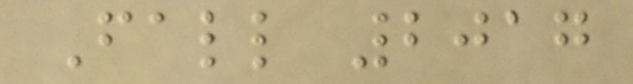Fall 2017
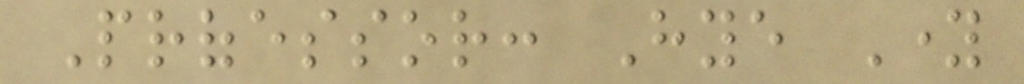Professor: Hye Young
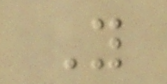You
